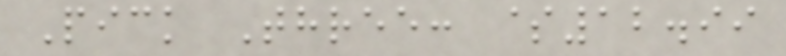Pick Three: $12.99
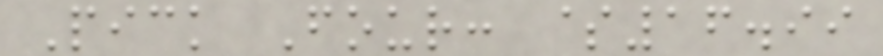Pick Four: $16.99
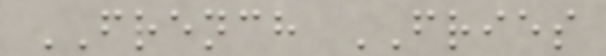FRENCH FRIES
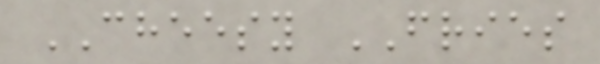CHEESY FRIES
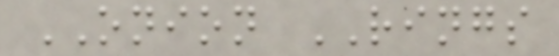ONION RINGS
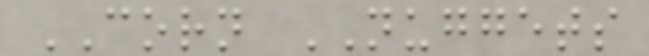CORN NUGGETS
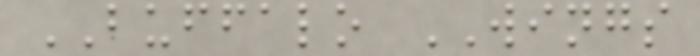BUFFALO WINGS
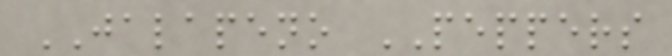JALAPENO PEPPERS
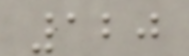120
